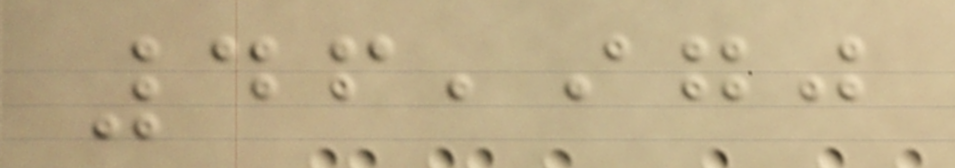46,970
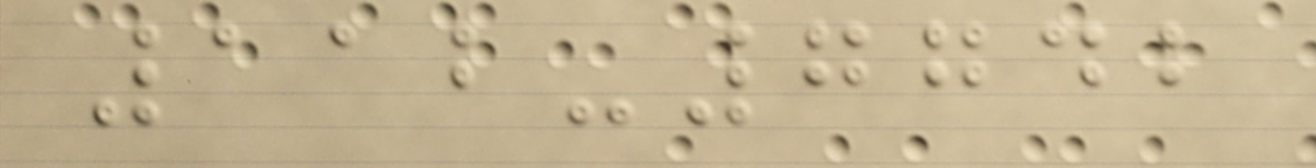112-7742
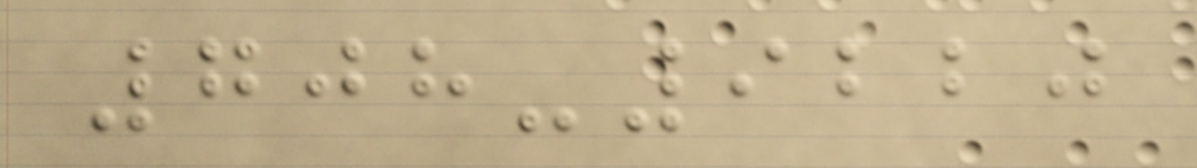708-9220
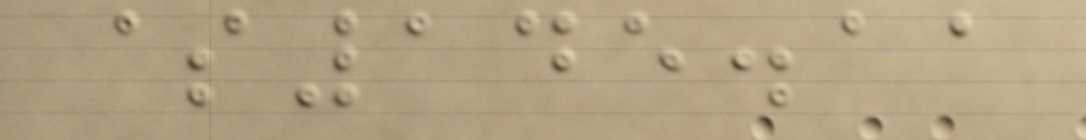$145.11
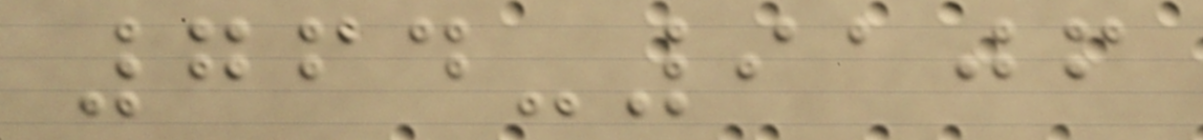764-9106
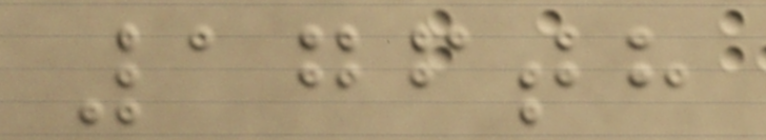176th
